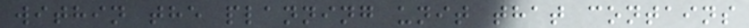within the planning unit that contains
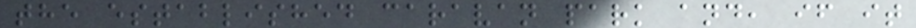the established caravan park and, if it
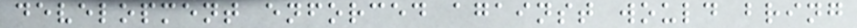development enforced against would bring
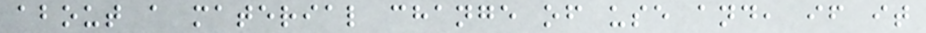about a material change of use and, if it
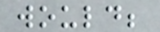would;
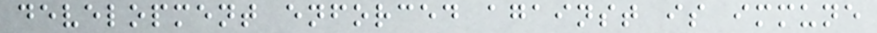development enforced against is immune
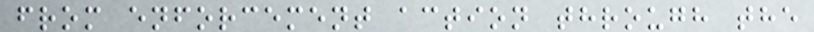from enforcement action through the
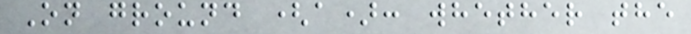On ground (a): whether the
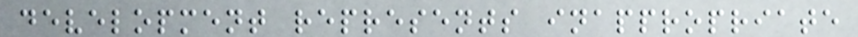development represents inappropriate
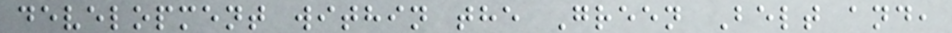development within the Green Belt and,
